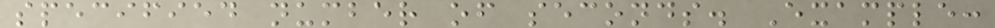specified number of seconds. Example:
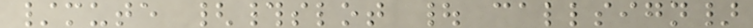/mute {#slot | callsign}
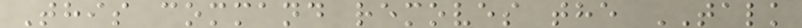This command removes the TALK
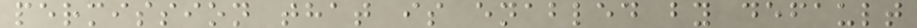permission that is enabled by default
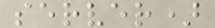server)
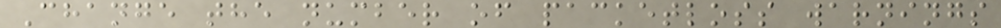Change the number of packetloss warnings
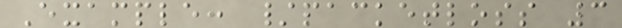Example: /packetloss 3
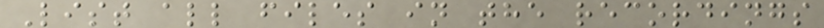List all files in the recordings
